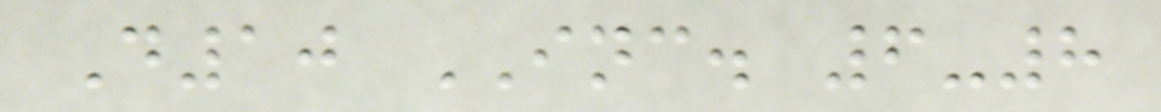D10 INC. 6-8
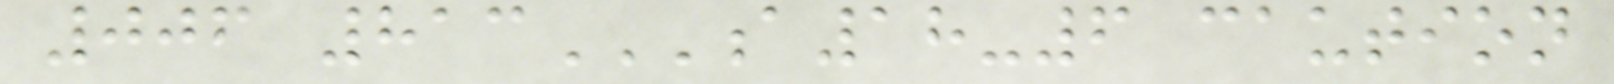006 813A18-6 CAUTION
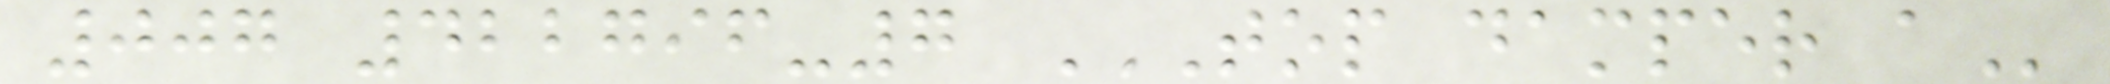007 422796-7 TOP DAMPER A
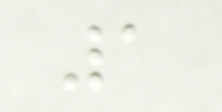1
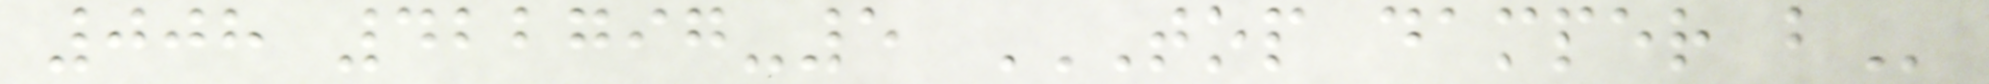008 422797-5 TOP DAMPER B
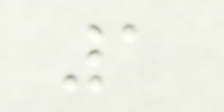1
